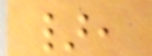},
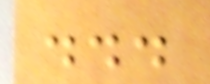...
